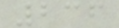236
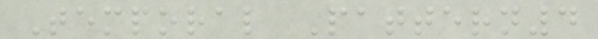Temporal Pattern4
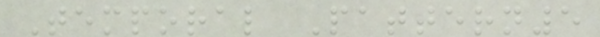Temporal Pattern5
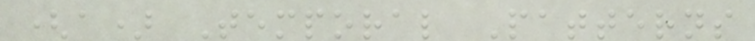(a) Temporal Patterns
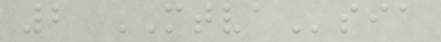2 MTVAsia
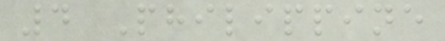4 Philippine
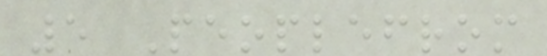5 Peoplefrom
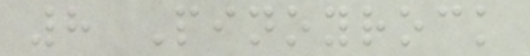8 Pinoyrock
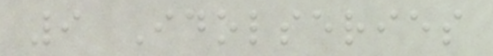9 Idolseries
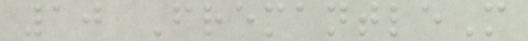10 FremantleM
